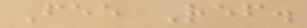Fee Ref.
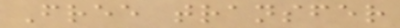Free transfer
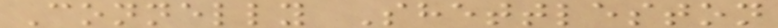Connelly Shettleston
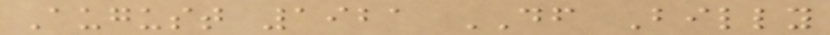August 1921 DF Billy
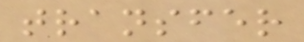transfer
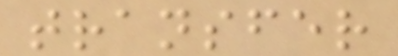transfer
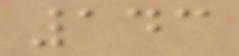143
